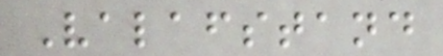Valafstand
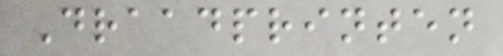Draadprinten
